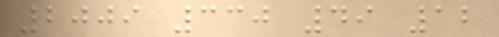2009 330 49 12
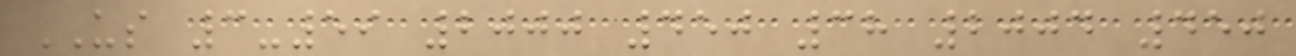US 3-59 2000 450 38 2004 450
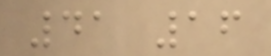41 16
